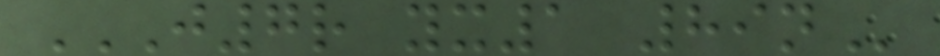J7R YX1 89N
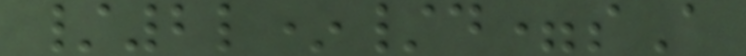/2l*/d=sA
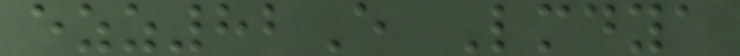ezz82E Lmdya
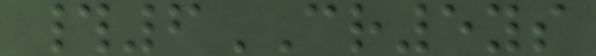#6CR5ys
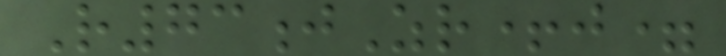R73jZr+j=
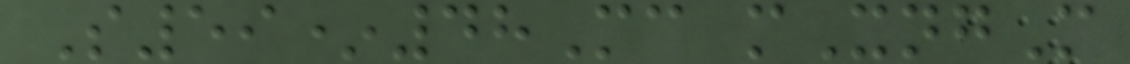S59*48Mc mXngM
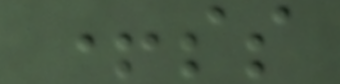+ss
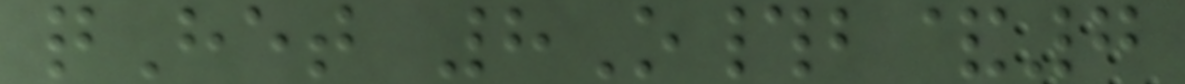qHet 8O#b&7
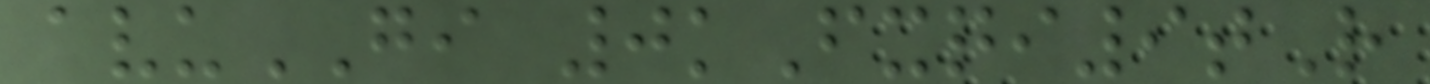avuGI 0kFxqi9tR
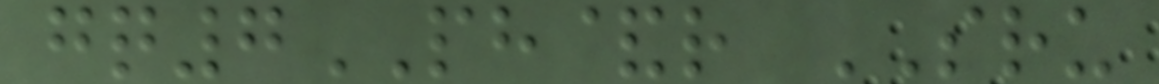gq7PH&r SRU
